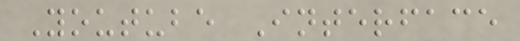Youtube Interface
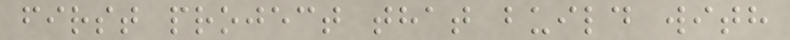first project that build with
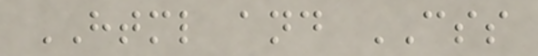HTML and CSS
